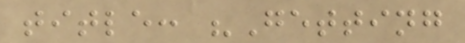title: "Getting
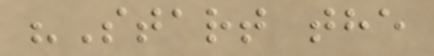"Start the
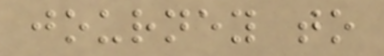journey to
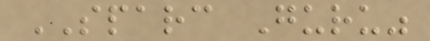SPARC Guru"
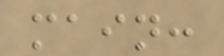main:
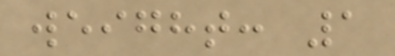weight: 1
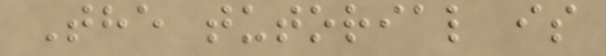The tutorial is
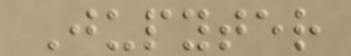Jupyter
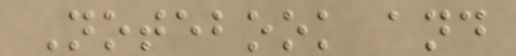Notebook and
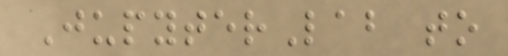JupyterLab to
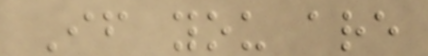If you are
